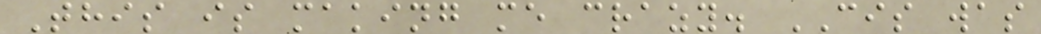This is making me crazy. CIS was
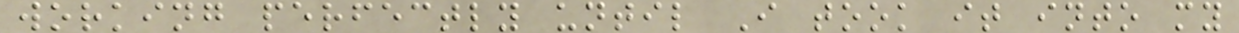working perfectly until I took it into my
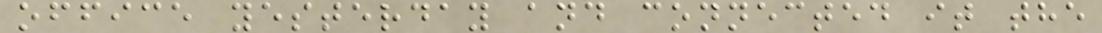office yesterday and connected it the
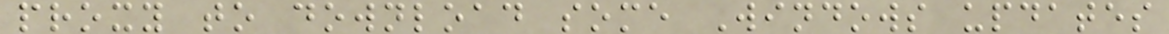proxy to download some Windows updates
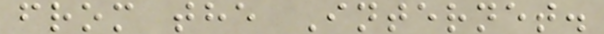from the Internet.
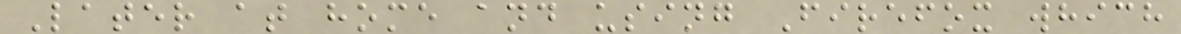Later at home and using Firefox which
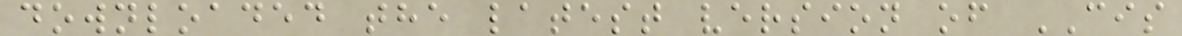downloaded the latest version of CIS
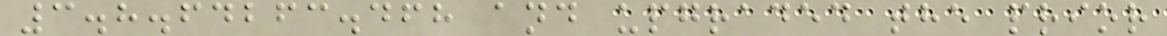3.8.64263.468 and upgraded the prior
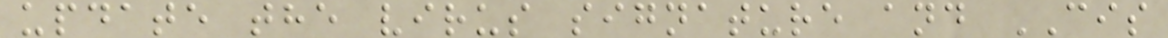update the virus signature and CIS
